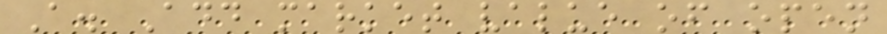A. Add market value of open
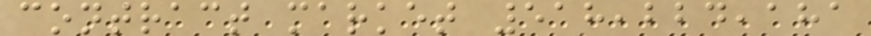contract market 518,224,181
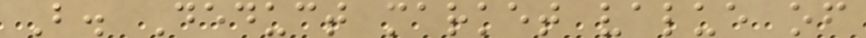B. Deduct market value of
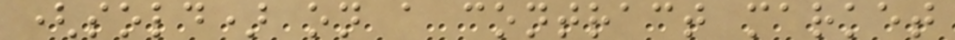(sold) on a contract market
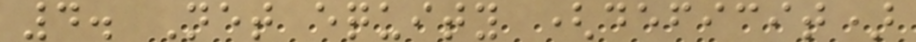4. Net equity (deficit)
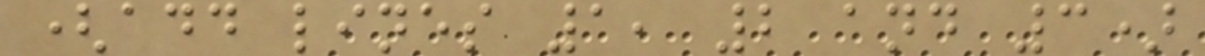(add lines 1, 2 and 3)
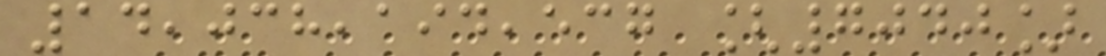14,038,194,537 [7040]
